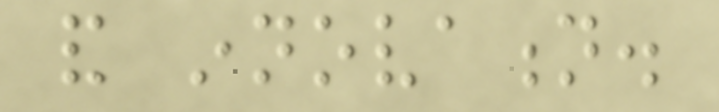and innovation.
